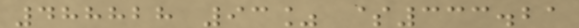488828 93% $333.21
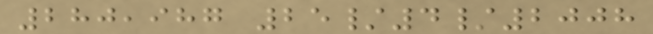280,987 25/4/2008
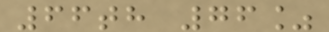66th 76%
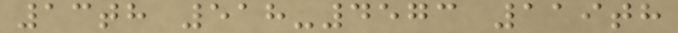13th 518-4573 119th
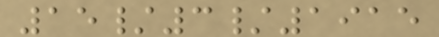15/3/1915
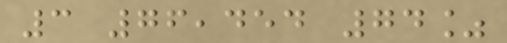3 76,454 74%
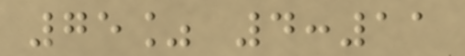75% 4:11
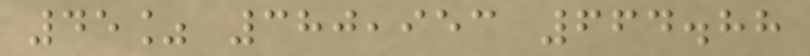45% 380,953 664.88
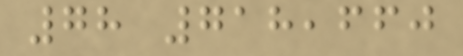78 718,660
